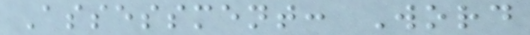Assessment: Word
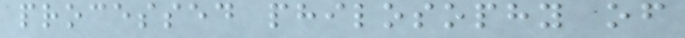processed philosophy of
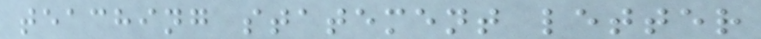teaching statement letter
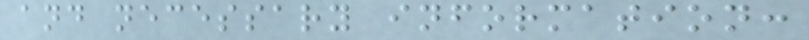and necessary information:
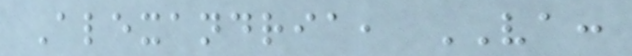Alexandria, VA:
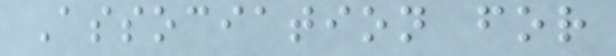Association for
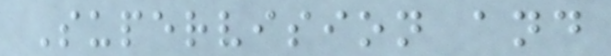Supervision and
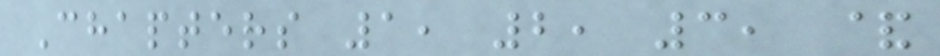Chapters 1, 2, 3, &
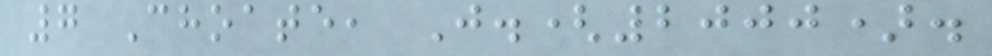7 Choate, J.(2000).
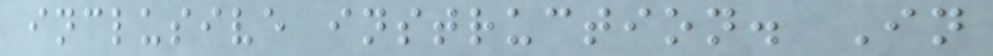inclusive instruction. In
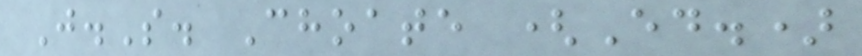J.S. Choate (Ed.)
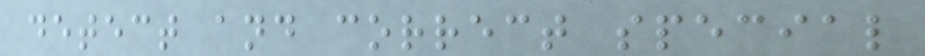detect and correct special
